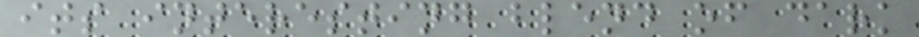its interesting blend of dark
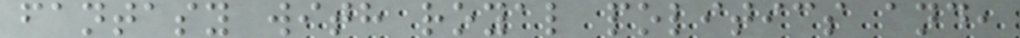fantasy with royal politics and,
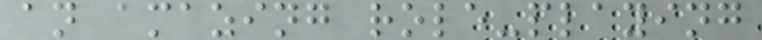an amazing role-playing
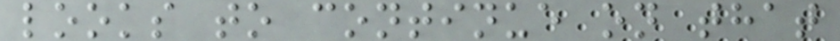looks to continue on that
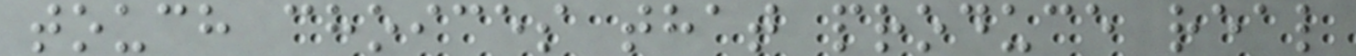touch choices that produce real
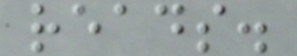reads.
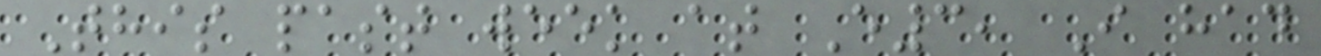This past week at E3, I had
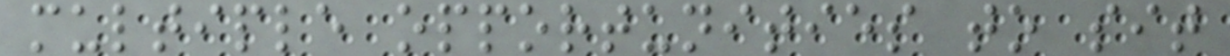multiple opportunities to sit
